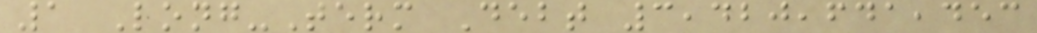1 Long-Term Debt 3,420,641,453
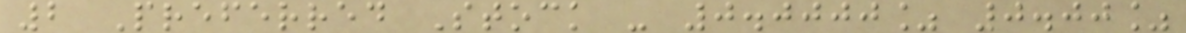2 Preferred Stock - 0.0000% 0.00%
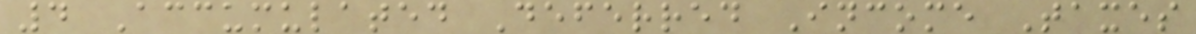4 Accumulated Deferred Income Taxes
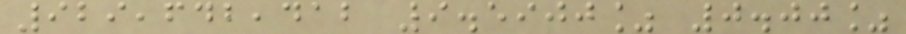929,642,412 9.5900% 0.00%
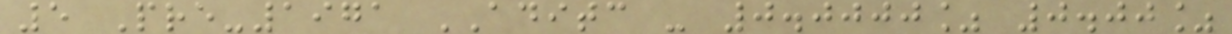5 Pre-1971 ADITC - 0.0000% 0.00%
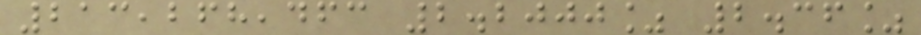213,268,463 2.2000% 2.36%
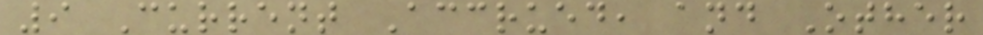9 Current Accrued, and Other
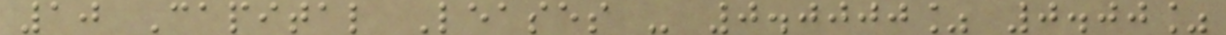10 Capital Leases - 0.0000% 0.00%
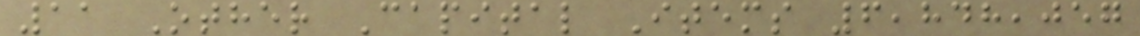11 Other Capital Items 6,848,057
